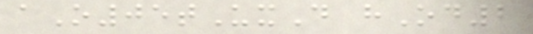aO05tUxD hOd2
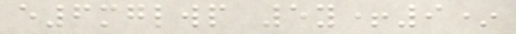e6mglwp 5y+9*
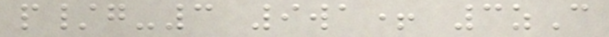p/g-3 9wa+ 3zC
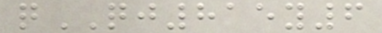qQJ815y6
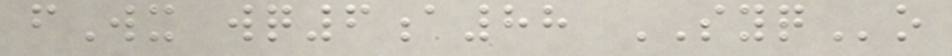fWx wq6a88 SYQo
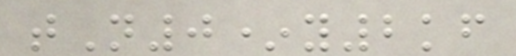tN0*y2kf
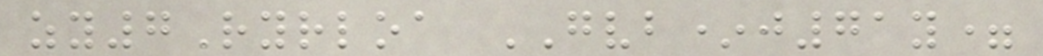zy7Ryrloa GVB*j71y=
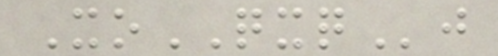XoQXQj
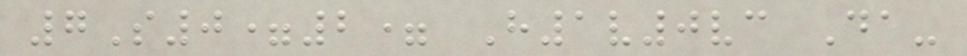7S0=2= H1v0vc Da-
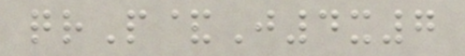qrP&J4x7
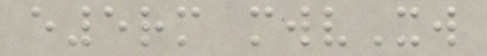e5rm mwvXw
